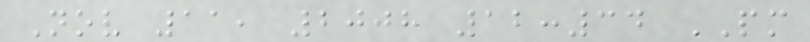Nov 11, 2008 12:34 PM
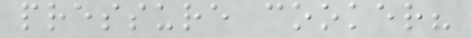pressure cooker?
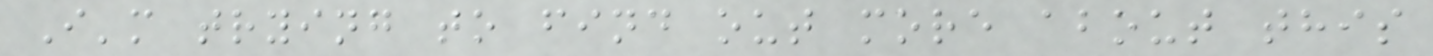I'm trying to find out more about this
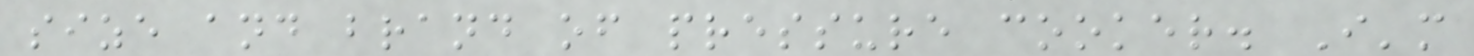size and brand of pressure cooker. I'm
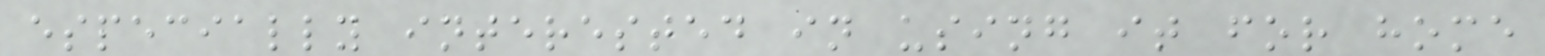especially interested in using it for home
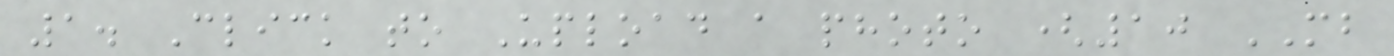1. Click to Upload a photo (10 MB
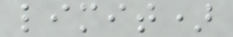limit)
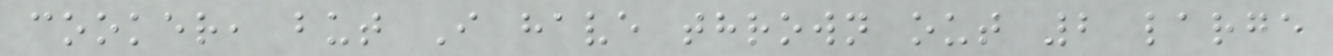cooker, but I have thrown out 2 large
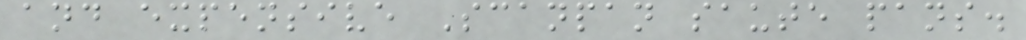and expensive Scanpan saute pans.
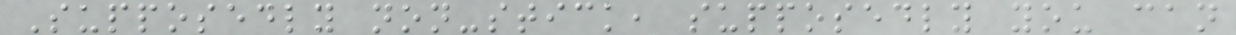Supposedly non-stick, supposedly you can
